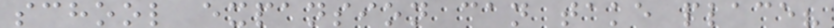school expansion can take place?
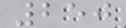250
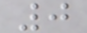0
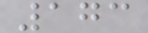173
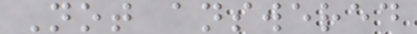Not answered
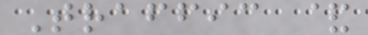Traffic &
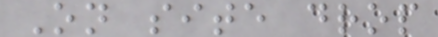On site drop
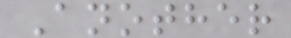Another
